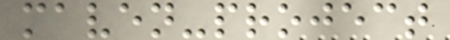maven-project
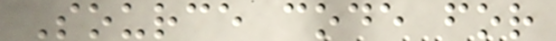Source code for
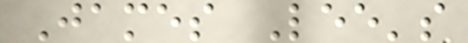James Lee's
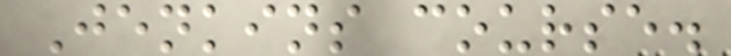Jenkins course.
